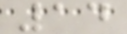14
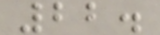22.
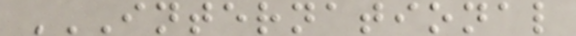INTERNATIONAL
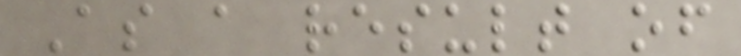As a result of
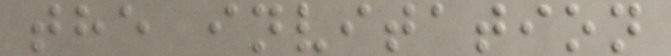the invitation
